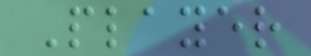Player
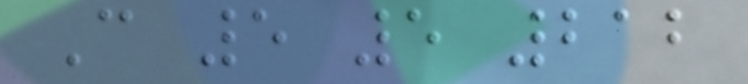C 5 5 212
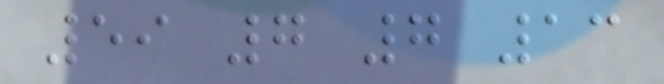59 7 7 13
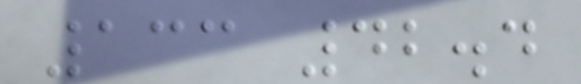133 42.4
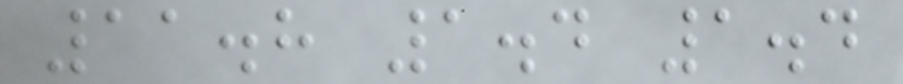11.8 1.4 1.4
